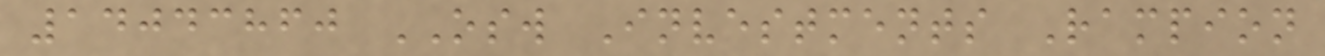14043860 OSW Investments Rampion
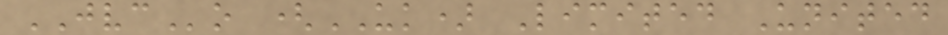JVCo (UK) Limited United
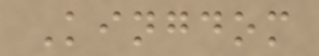Kingdom
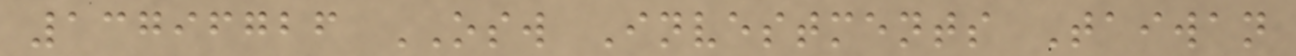13796726 OSW Investments Taiwan
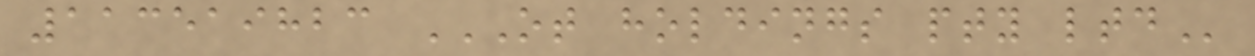113519823 OT HOLDINGS PTY LTD
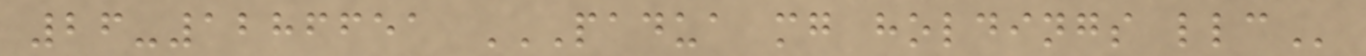26-1286651 PADUA MG HOLDINGS LLC
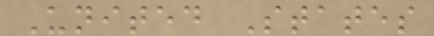United States
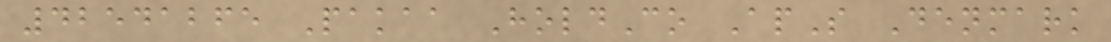42541265 Pakaa HoldCo ApS Denmark
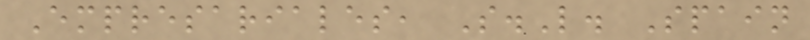Empresariales, S.L. Spain
